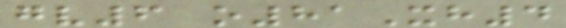gv6 o81Xh4
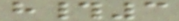h#3
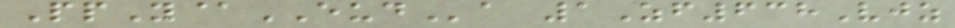PpY@EUDa 1Zf638Vjz
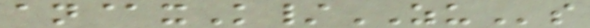an@xK/ZUs
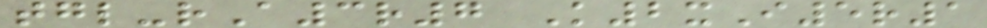tgl-rA3r7 K2xI5r1
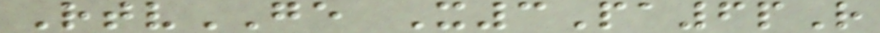RtvGE X3Pa6pR
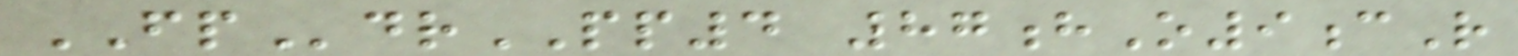FPdrPP4 87hO9cR
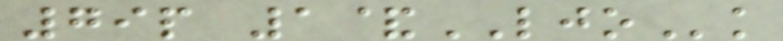79p 1&LJOk
